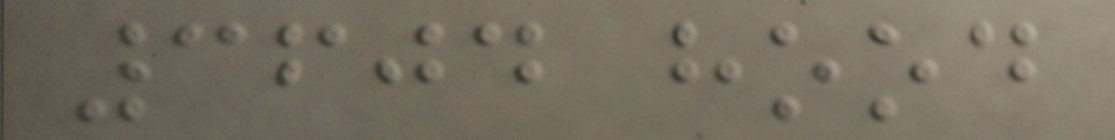3604 hood
